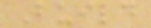Build
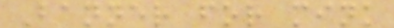Banner for mink
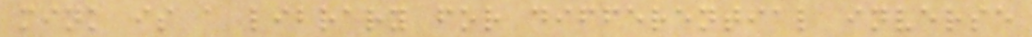mink is a library for differential inverse
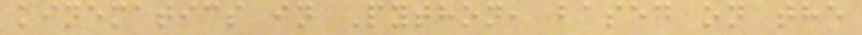kinematics in Python, based on the
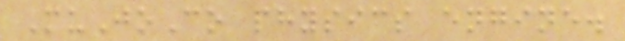MuJoCo physics engine.
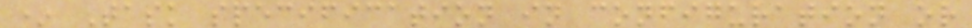* Task specification in configuration or
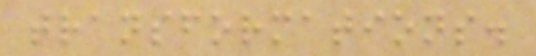transformations.
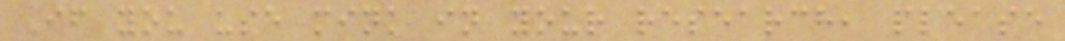If you use mink in your research, please
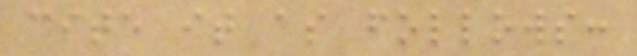cite it as follows:
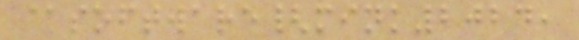@software{mink2024,
